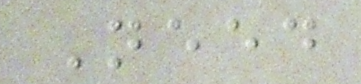Need
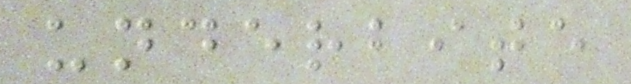underbite
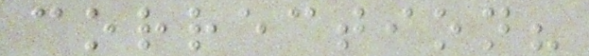correction?
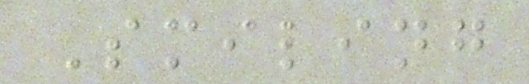Smiling
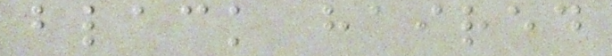black haired
